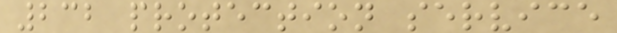232 protection service
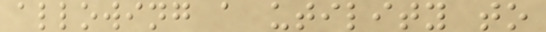allowing a utility to
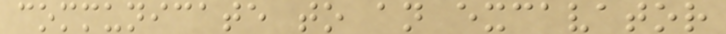communicate to an excavator
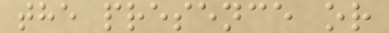the presence or
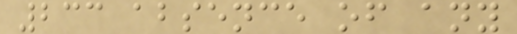233 absence of any
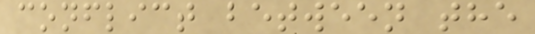conflict between the
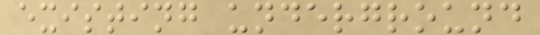existing underground
